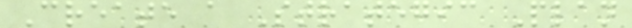Create a Strategic Plan
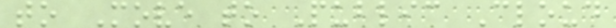to Move to Public Cloud
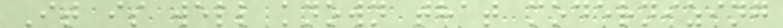It is well known that modernizing
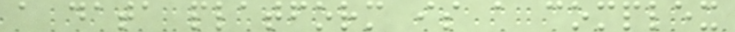a data platform is a complex
